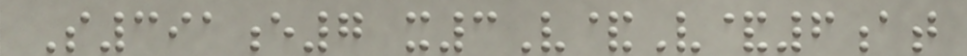S391e7 x3V&V&6at
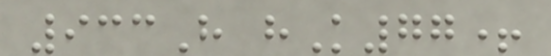933H hK77+
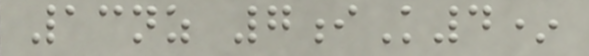13nz 7iK4*
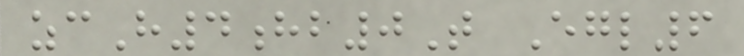zcH4hb0T Egl6
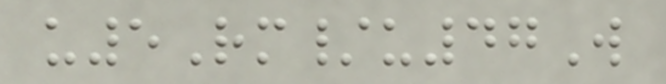u5Rm/u47W
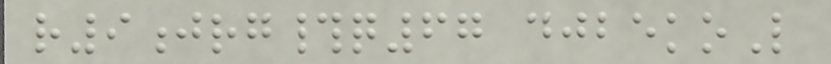r9jrg#q67 djbekoL
